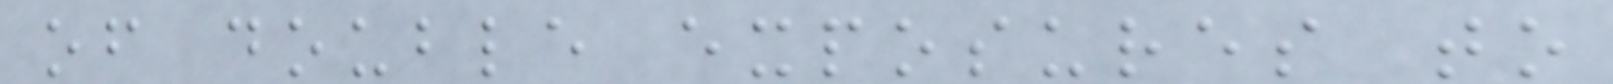of double exposures to
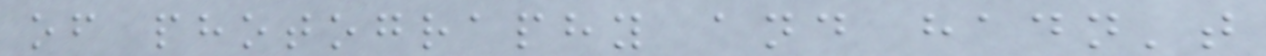of photography and hadn't
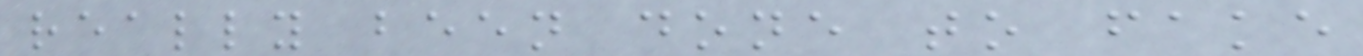really been done to fake
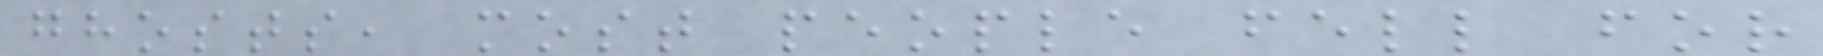ghosts, most people fell for
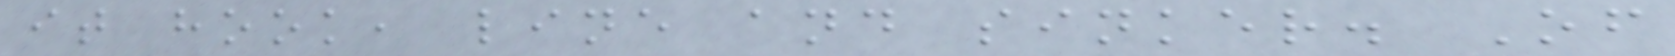it hook, line and sinker. Of
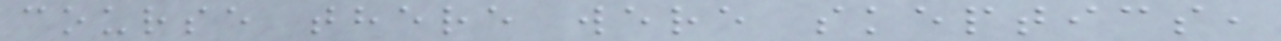course there were skeptics,
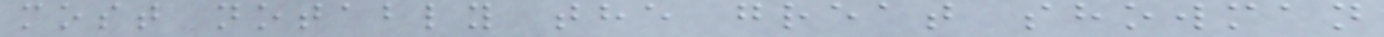most notably the great showman
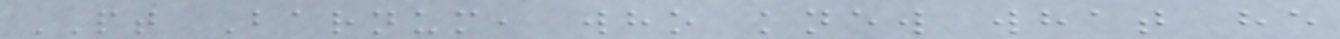PT Barnum, who knew what he
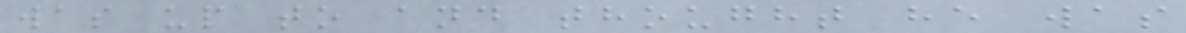was up to and thought he was
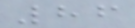86
